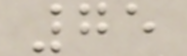75
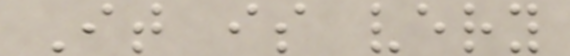It is very
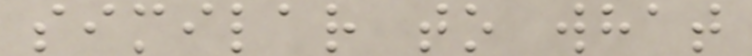similar to what
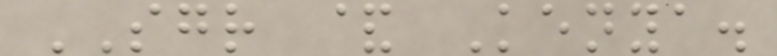SGR & Kenya.
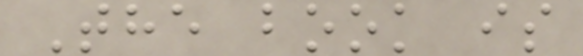The book is
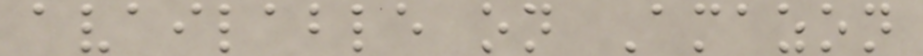available on Amazon
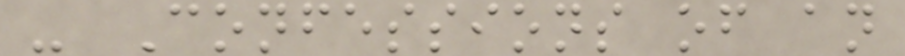- Confessions of an
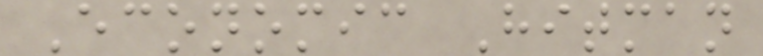Economic Hitman
